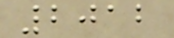2012
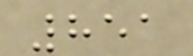851
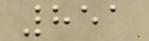851
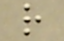r
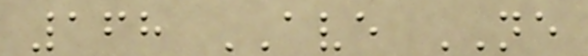168 AVE NE
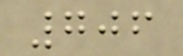706
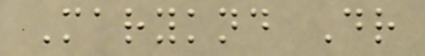Maryknd Dr
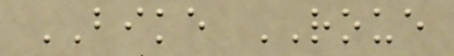BIKE ROUE
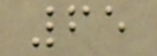65
